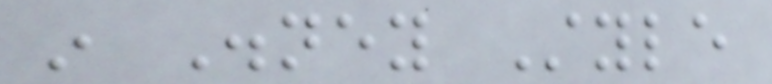in Disney Style
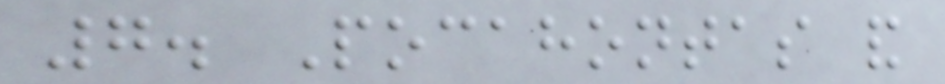7. Pocahontas and
